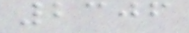2306
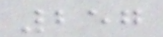257
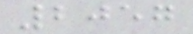2057
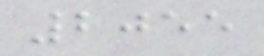2055
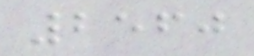2560
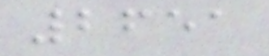2651
